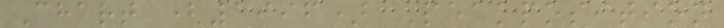Chart (1996) Peakposition
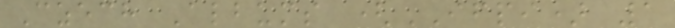Czech Albums (IFPI) 1
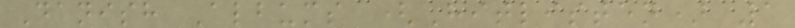Danish Albums (Hitlisten) 1
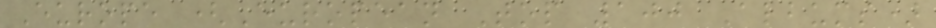Europe (European Top 100 Albums)
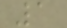1
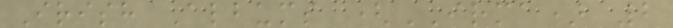Irish Albums (IRMA) 2
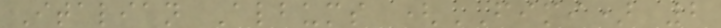Italian Albums (FIMI) 2
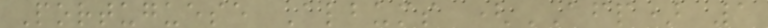Portuguese Albums (AFP) 1
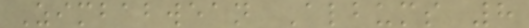Zimbabwean Albums 8
